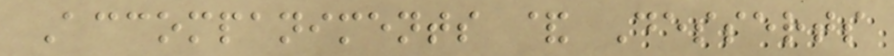Accompaniments & Desserts
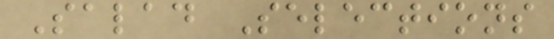Salad Selections
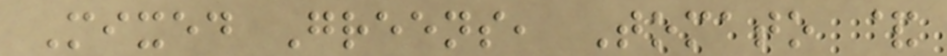Mixed Greens, Tomato &
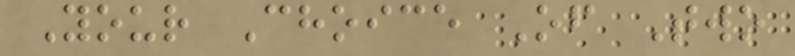Your Choice Of Two
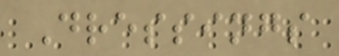Dressings
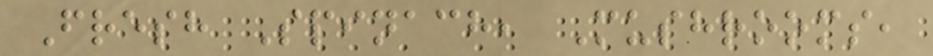Fresh Spinach, Mushrooms,
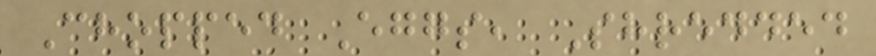Chopped Eggs, Shredded
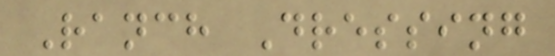Ranch Dressing
